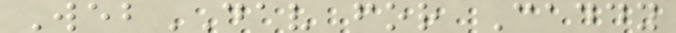WebDAV for Caddy
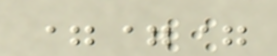===
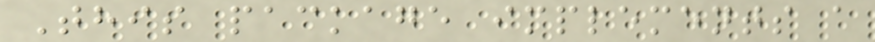This package implements a
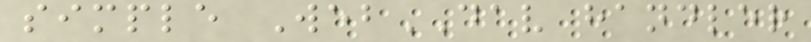simple WebDAV handler
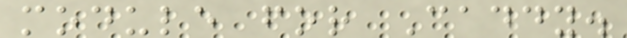module for Caddy.
